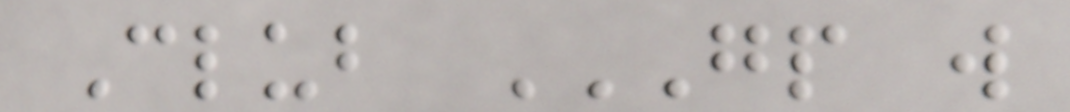Club GP W
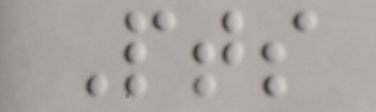Pts
